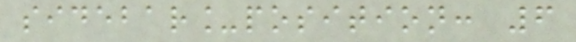sidebar_position: 6
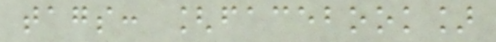tags: [facebook]
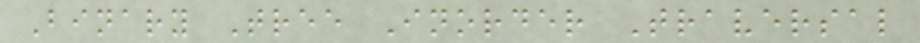Binary Tree Inorder Traversal
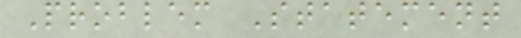Problem Statement
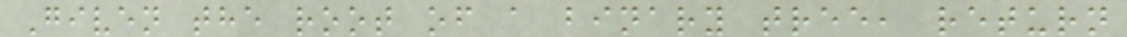Given the root of a binary tree, return
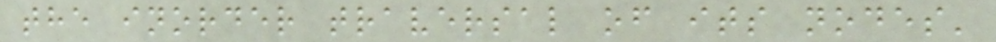the inorder traversal of its nodes'
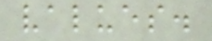values.
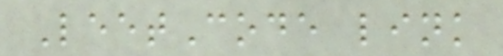LeetCode link
